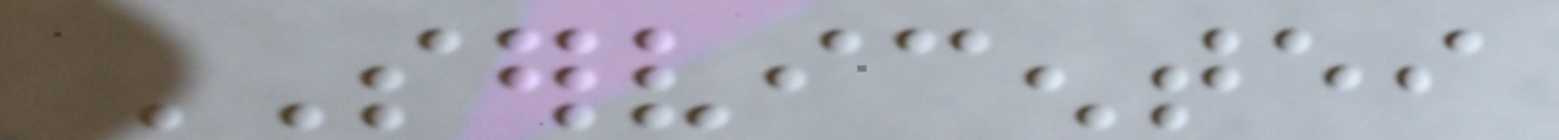SERVICENTEI
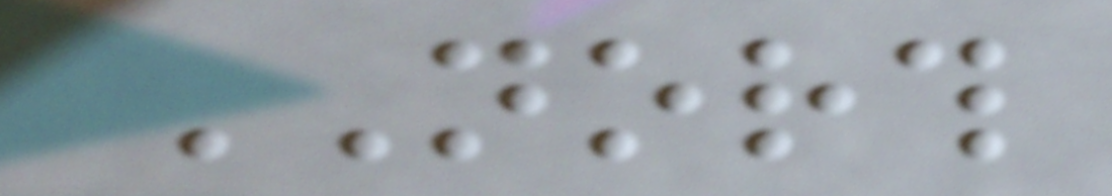NORTH
